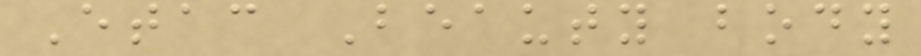Etac Beauty body
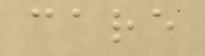care
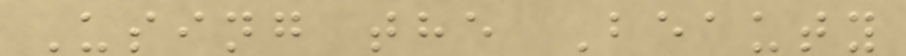Using the Beauty
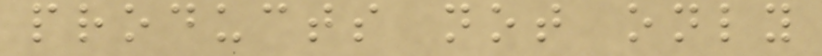products not only
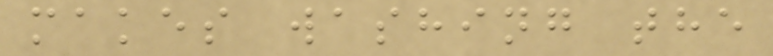makes washing the
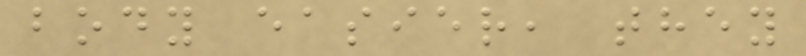body easier, they
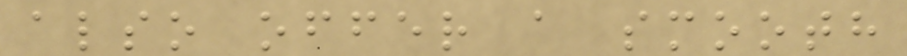also offer a smooth
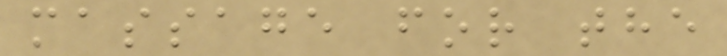massage for the
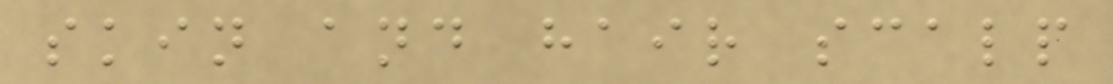skin and hair scalp
